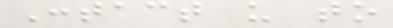Contact us to
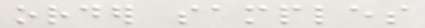order samples
